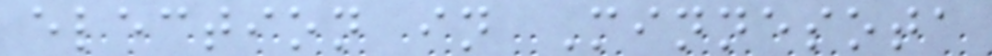election in Minnesota
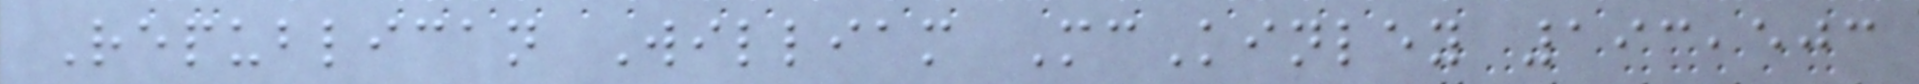Republican William McKinley 193,503
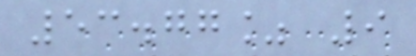53.77% 9
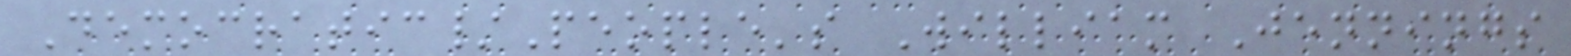Democratic/People's William Jennings
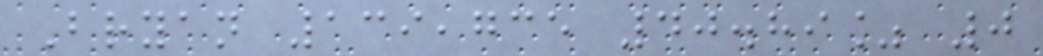Bryan 139,735 40.89% 0
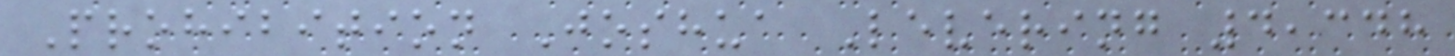Prohibition Joshua Levering 4,348
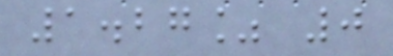1.27% 0
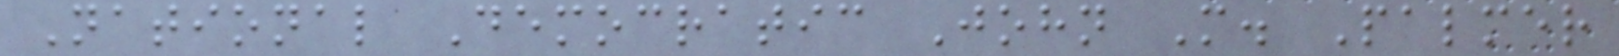National Democratic John M. Palmer
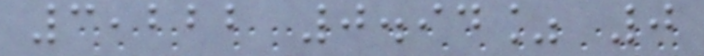3,222 0.94% 0
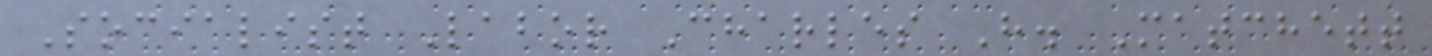Socialist Labor Charles H. Matchett
